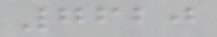7620
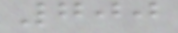700
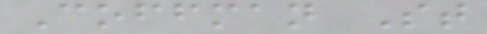Coffman St
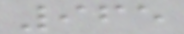965
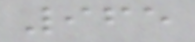965
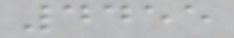4455
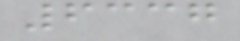6337
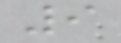9
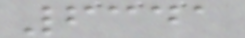6341
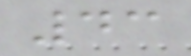43
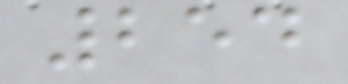254
